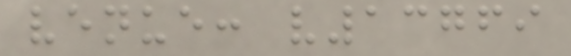venue: v13769
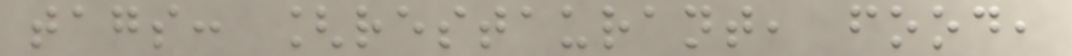tags: [restaurant, food,
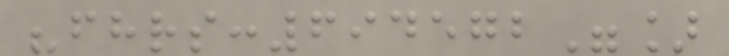"fhrs:694572"]
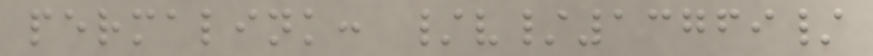permalink: /v/13769/
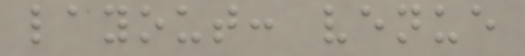layout: venue
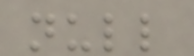null
